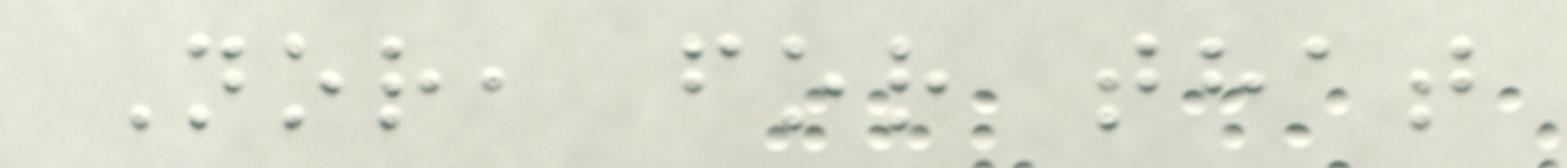Nor, for that
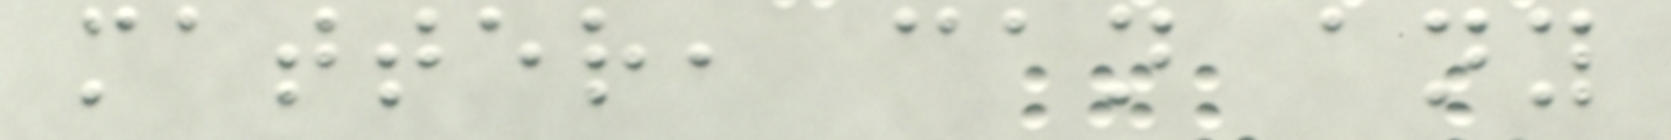matter, can any
